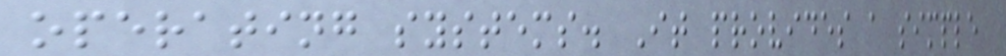operating systems. It provides a simple
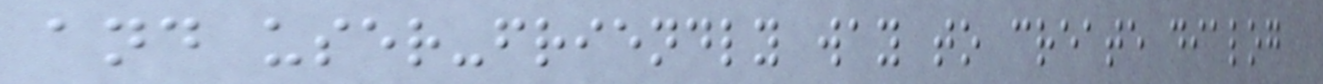and user-friendly way to create dialog
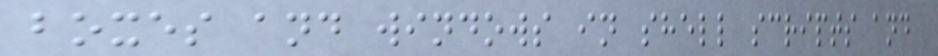boxes and windows in shell scripts and
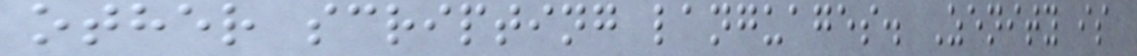other scripting languages. Zenity is
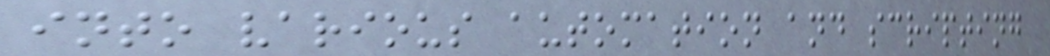into various automation and scripting
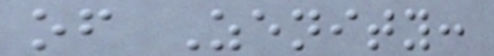of Zenity:
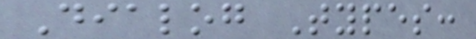Dialog Types:
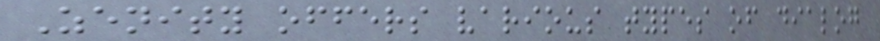Zenity offers various types of dialog
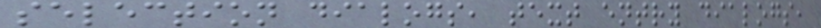selection dialogs, text entry dialogs,
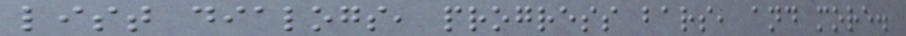list dialogs, progress bars, and more.
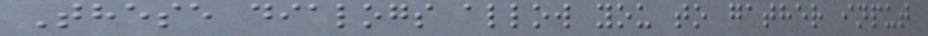These dialogs allow you to gather input
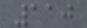110
